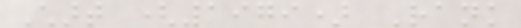Chart (1979) Rank
